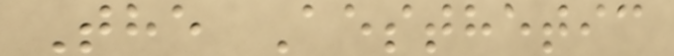The Aesthetic
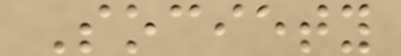Society
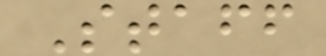Staff
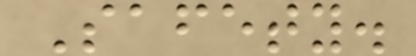Safety.
